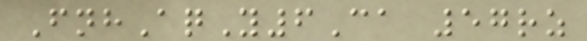FnhAqY6Ca 57rz
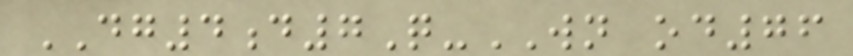DG4d7Q-WN od76
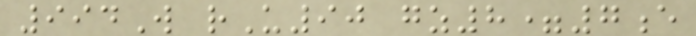994W rU90 gz8=7e
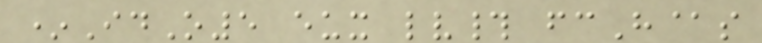*IdO5 eux lv# fcH@s
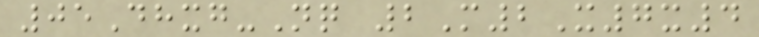05Dhxg-Nq 2M2X7x4
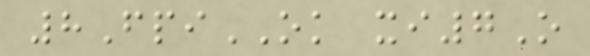8FpiOK xi7O
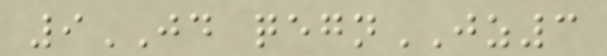9JD qegnJZ3
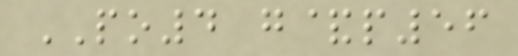PO4 g&p56
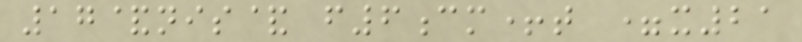17&nis& f6cm+t =x21
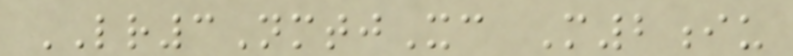LR3NmtjXc M2iu
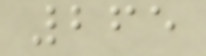265
